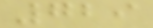729
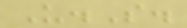U.S.
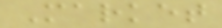Market
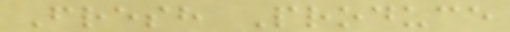Fresh Produce
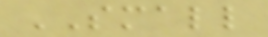SMALL
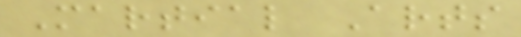Martial Arts
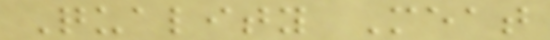Quality Meat
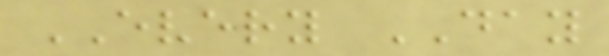EVERY DAY
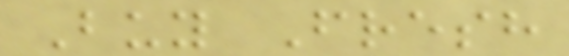Buy Fresh
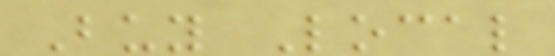Buy Local
